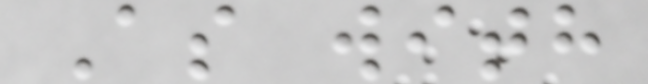As with
